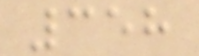358
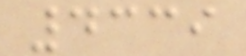4339
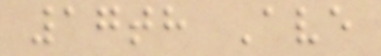17th Ave
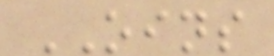OINS
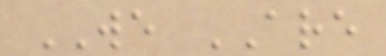WE ARE
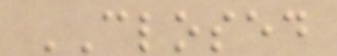CLOSED
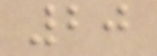20
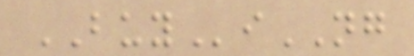BUYiNG
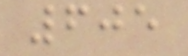605
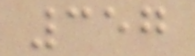357
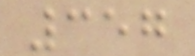357
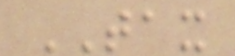TAX
